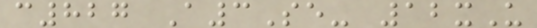c827 A3Se- 12xU
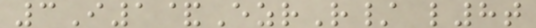3I1&EzrR/ l8t
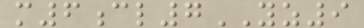m6cl7YZ9
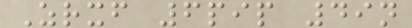Zrxf 6pip 49n
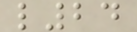l24
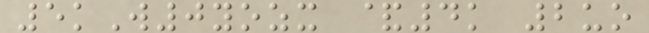5kW0yozx &4k 2uo
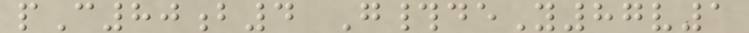pC80b4 G#deY87v1
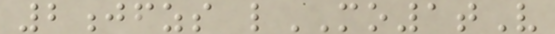2jfzs lMO1tV
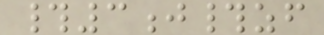#3j#zf
